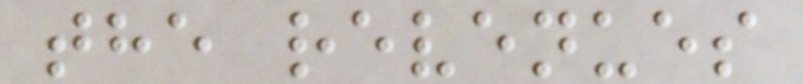the revenues
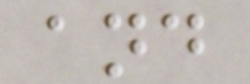and
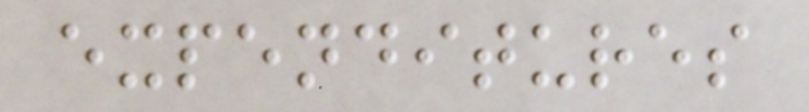expenditures
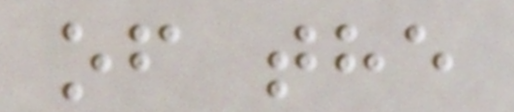of the
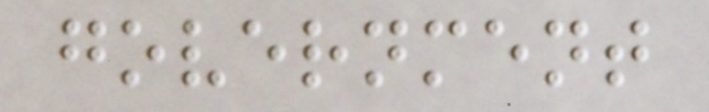government
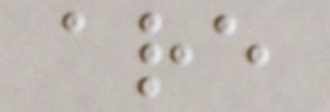are
